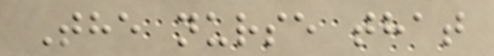The nurse that
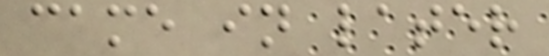came in later
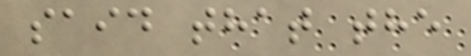said that the
